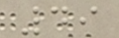49
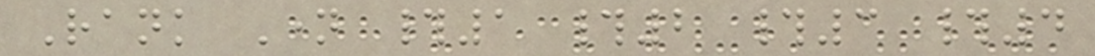Rank Name #1 #2 #3 #4
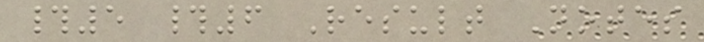#5 #6 Result Notes
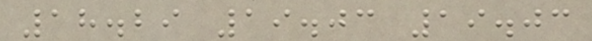18.29 19.03 19.03
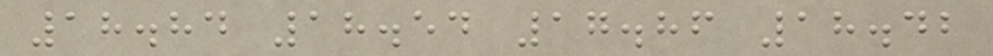18.84 18.54 17.86 18.42
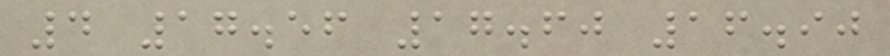4 17.56 17.60 16.90
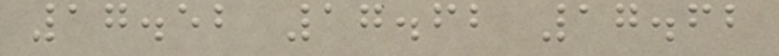17.52 17.62 17.62
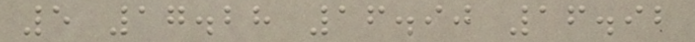5 17.28 16.90 16.92
